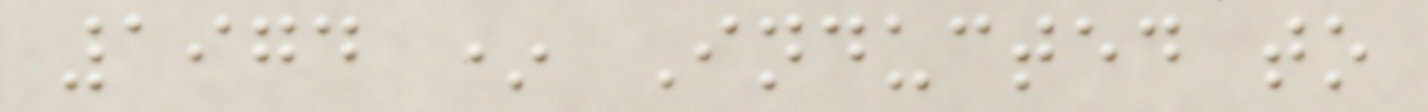1974 * Inducted to
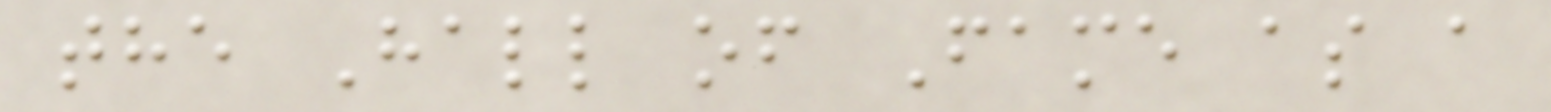the Hall of Fame as a
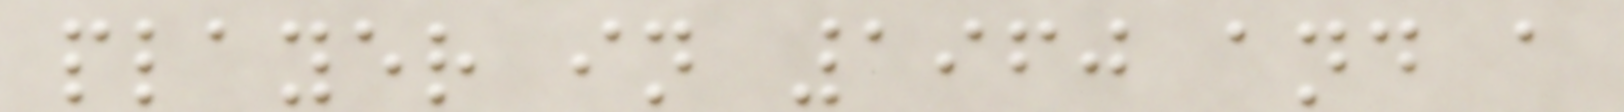player in 1960 and a
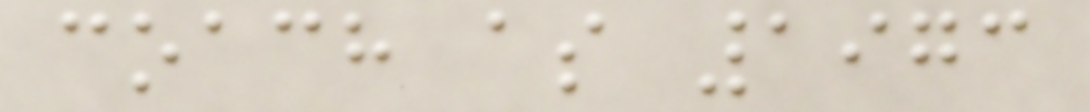coach as 1973
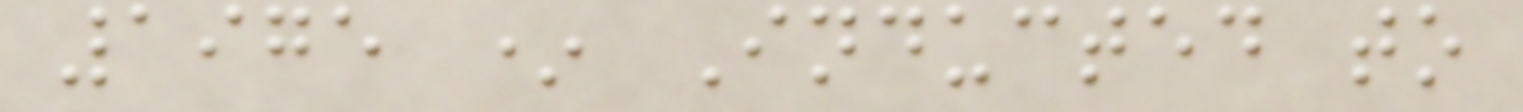1975 * Inducted to
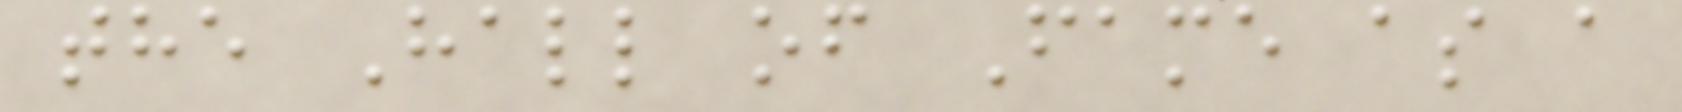the Hall of Fame as a
